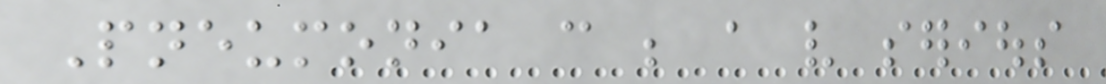Pneumonia can be a very serious
